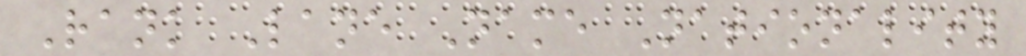Rank Lane Name Nationality
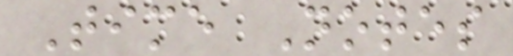Time Notes
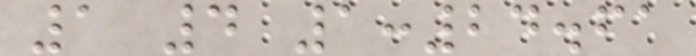1 4 1:24.61
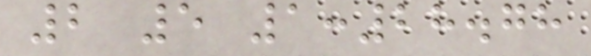2 5 1:28.78
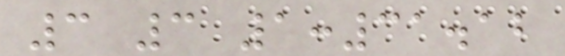3 3 1:31.12
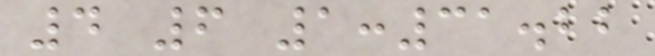4 6 1:31.22
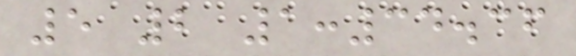5 2 1:34.36
